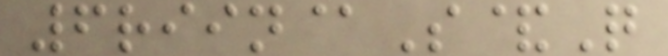6riin@S&Q
